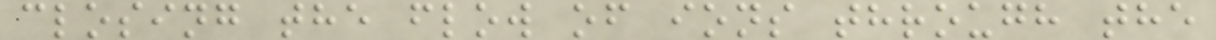closing the flow of ions through the
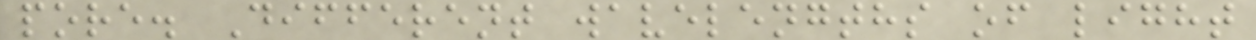pore. Different wavelengths of light
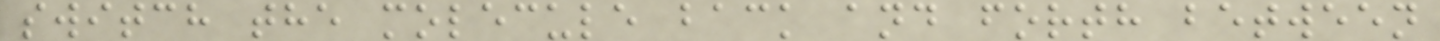switch the molecule back and forth between
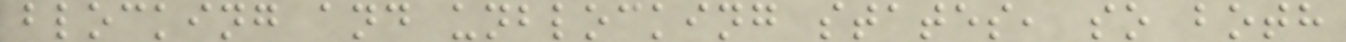blocking and unblocking states, so both
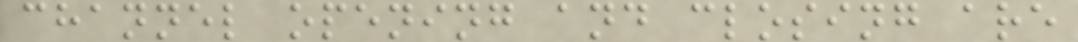channel opening and closing are
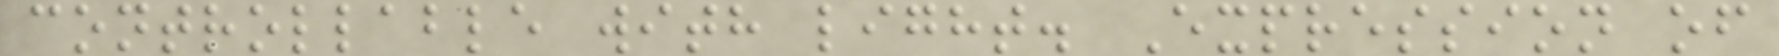controllable with light. Expression of
